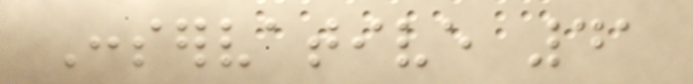Conservative 41
